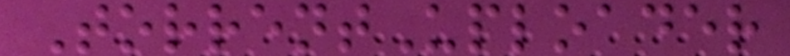TorrentUploader
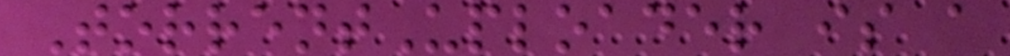TorrentUploader is a
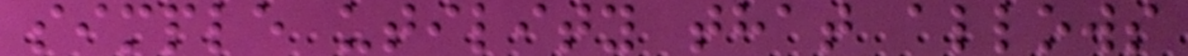simple utility that allows
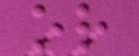or
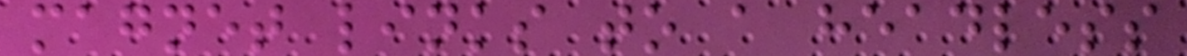magnet links to a headless
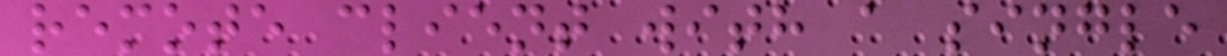remote client with a single
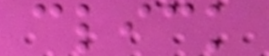click
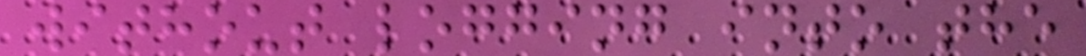without logging into the
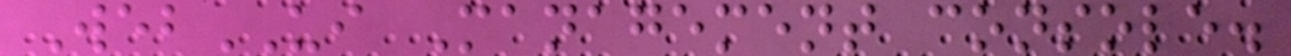WebUI Management console.
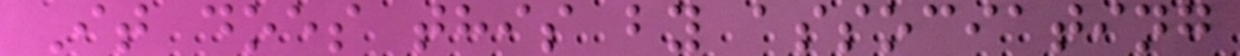It does this by associating
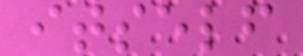itself
